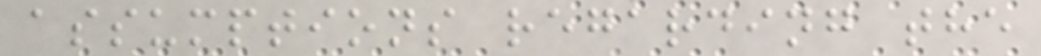assumptions regarding the
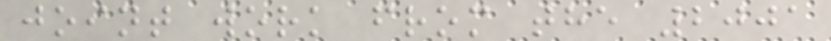joint work from the 2001
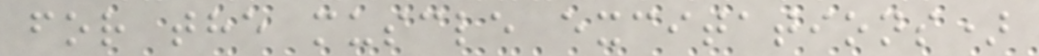for the muscle excitations)
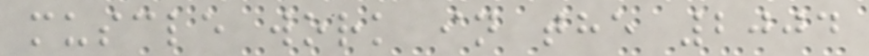muscle work in the 2004
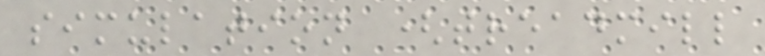simulation (treadmill
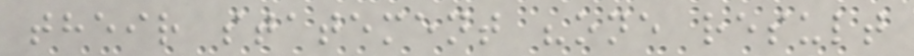their statement "one result
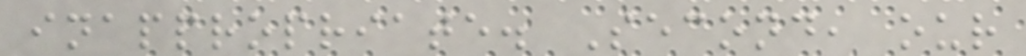inappropriate. Second, our
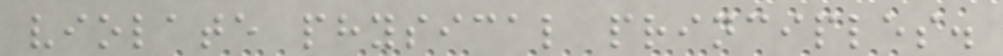violate physical principles.
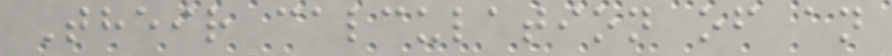Their calculation of an
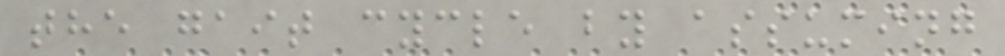the gait cycle by assuming
